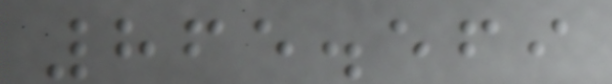865.569
